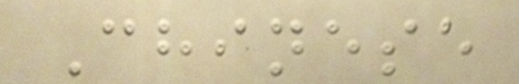Chinese
